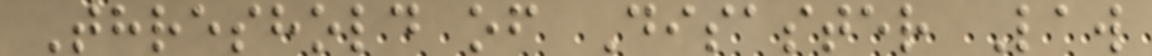Threshold of Disaster Law
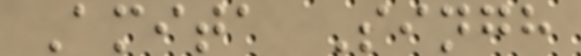Amita Singh
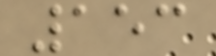153
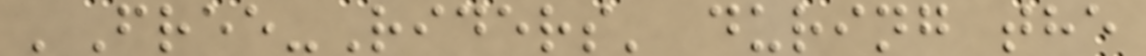'Free-Riders' during the
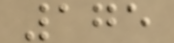175
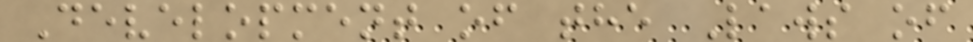Development of the Laws of
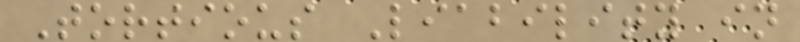Tortious Liability in
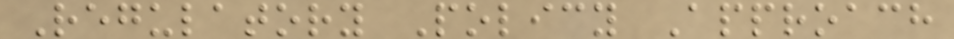Regulatory Policy Approach
